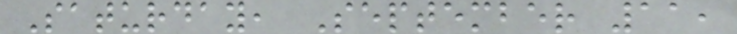Saturday, September 11,
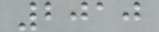2010
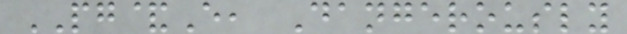PG&E, Dangerously
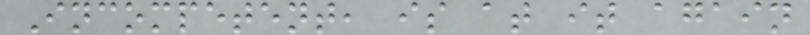Incompetent, is at it again
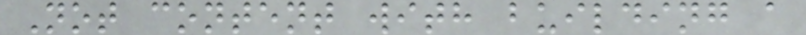Not content with building a
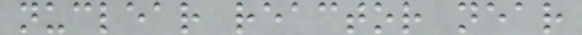nuclear reactor near
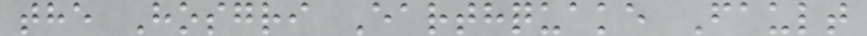the Hosgri Earthquake Fault
